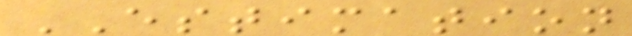ESTIMATION
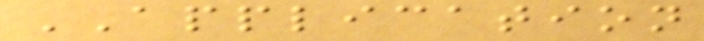APPLICATION
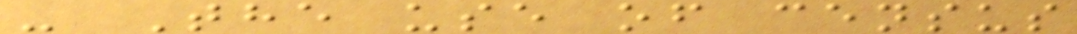- The use of census
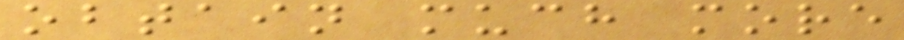obtain much more
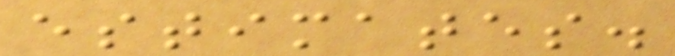estimates.
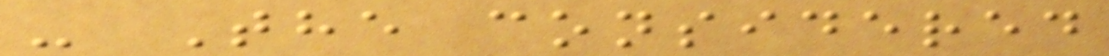- The considered
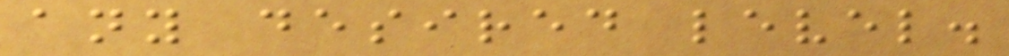any desired level.
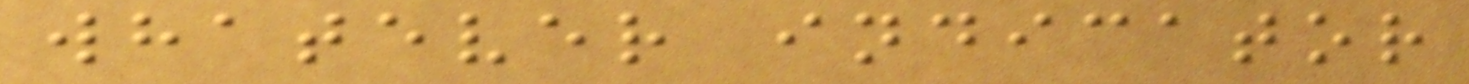whatever indicator
